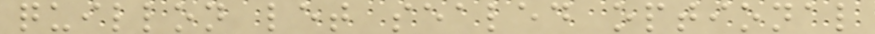quillon let sealed optional
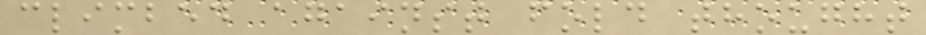climbed against fold thought
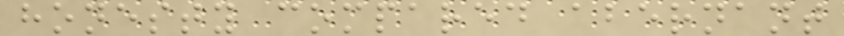honesty compared abernant
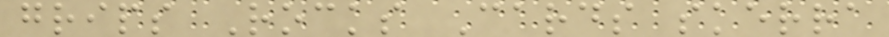grips Rocks Cards skerra
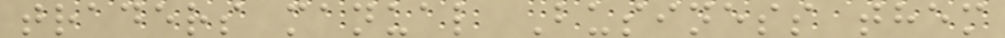traders manual Business them
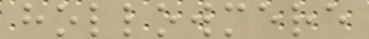hollowmere
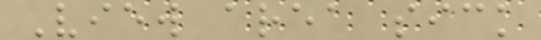View area sick
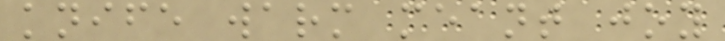knife warm meant joy
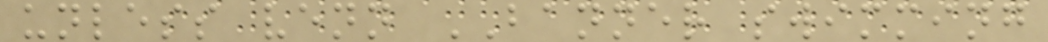unless venn BANNER swimming
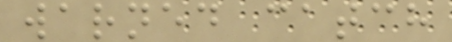warned catch
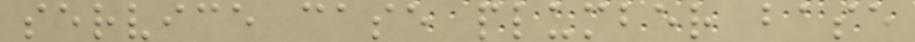service case plumber base
